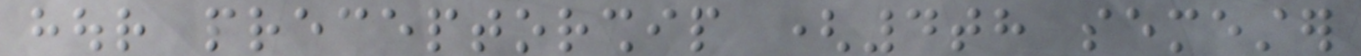hour preceptorship (4th semester
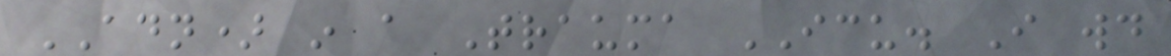ADN) in a Trauma ICU. I would
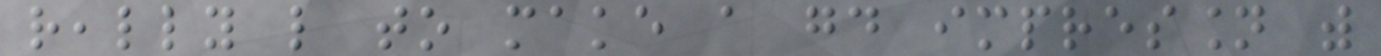really like to make a good impression with
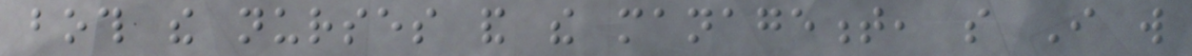both the nurses and the management, so I will
